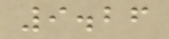9.26
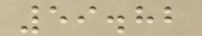59.82
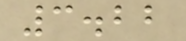3.22
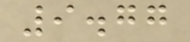9.77
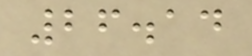26.14
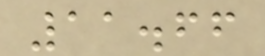11.66
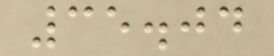35.04
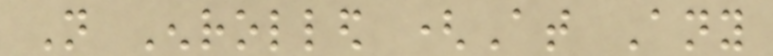Not Enrolled (At Any
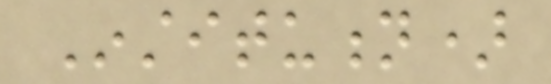Institution)
